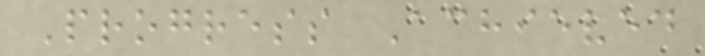Progress Achieved
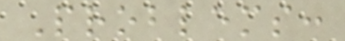Problems:
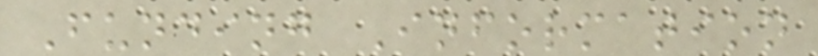Funding Information
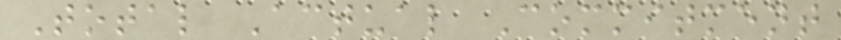Total Actual Commitment
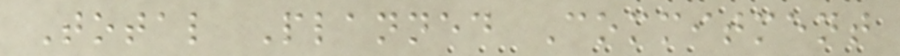Total Planned Commitment
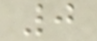0
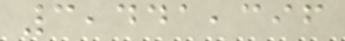3,441,396
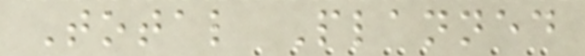Total Planned
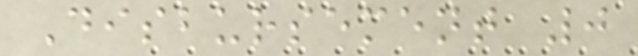Disbursement 0
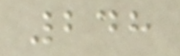248
